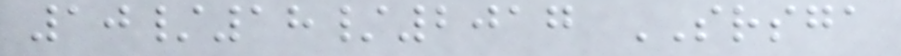10/18/2017 SRSGA
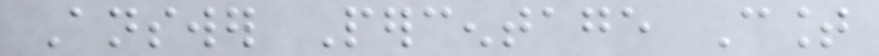Answer Percentage Count
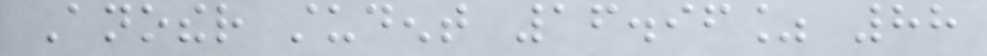Another student 16.96% 88
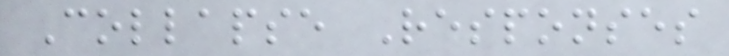Collapse Responses
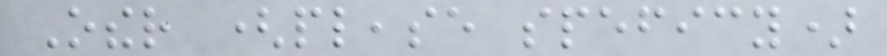Other (please speficy)
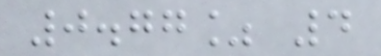0.77% 4
